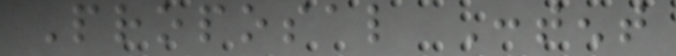Proposal Content
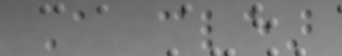A clear
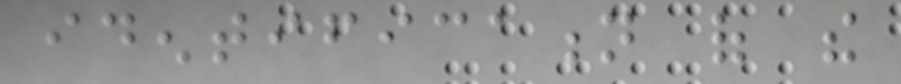identification of the
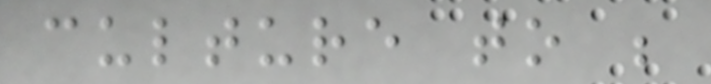culture to be
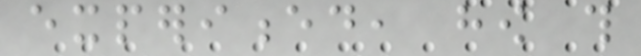experienced, how this
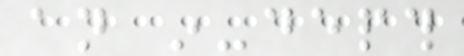an in-depth
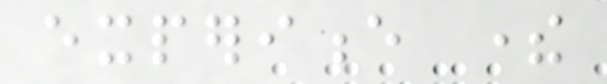experience there
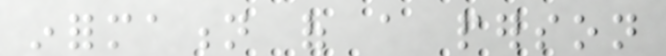information of a person
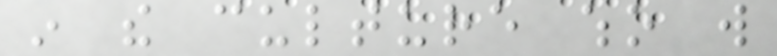in the culture who will
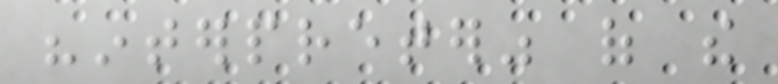"interpreter" of the
